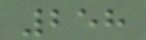258
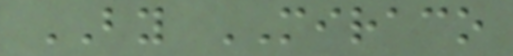BY MIRACO
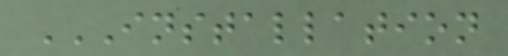INSTALLATION
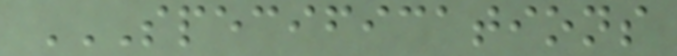SPECIFICATIONS
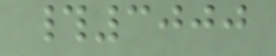#3000
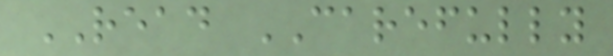READ CAREFULLY
